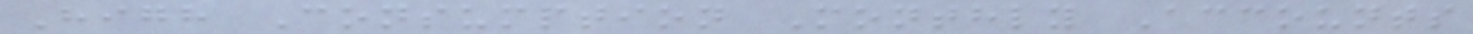High Consumption Monthly Accounts
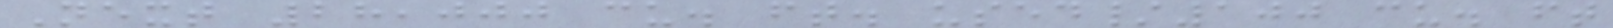Next 28,000 cu. ft. used/100 cu. ft
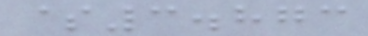$3.873
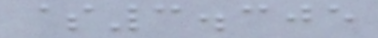$3.305
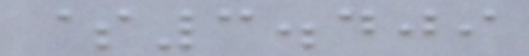$3.409
